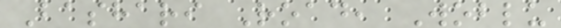Bashari Road, Woblu
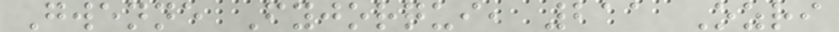Gwenne Fyjorqui, 211 Ozri
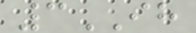3IH
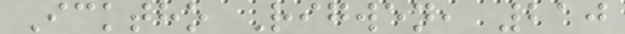Icktho Rigwen, 210
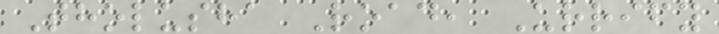Tholusha Road, Urrify
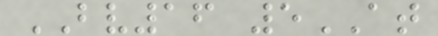BV16 5AT
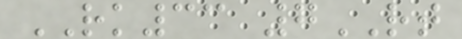RK33 7RT
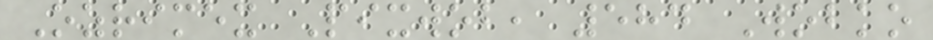Ozrimex Pixwob, 584 Wobko
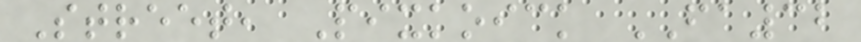Street, Pixkoick FA32
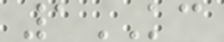1KC
